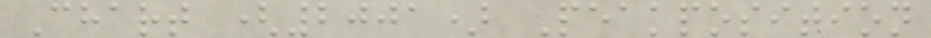Chart (2001) Peakposition
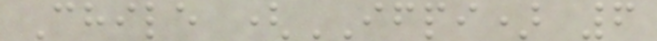Chile (IFPI) 6
